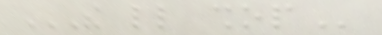THE LITTLE SHOP
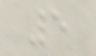5
